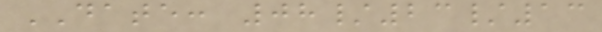DATE: 08/23/13
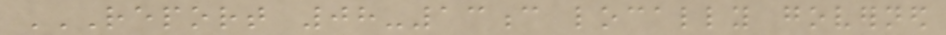REPORT 08-13C LOCALLY GOVERNED
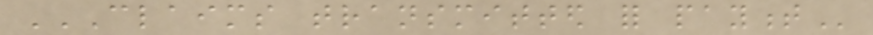CLAIMS TRANSMITTED FOR PAYMENT
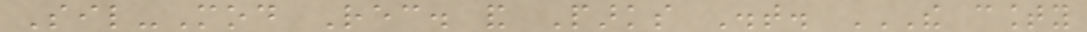Sil-Mod Rec. and Parks Dist. THE COUNTY
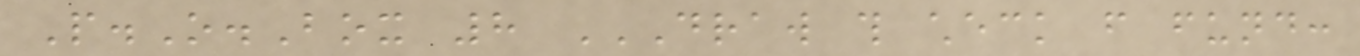P.O.Box 8 DRAW THIS CHECK FROM FUND:
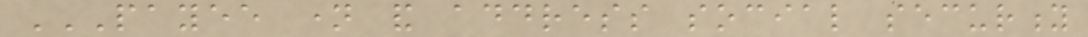PAYEE NAME AND ADDRESS SOCIAL SECURITY
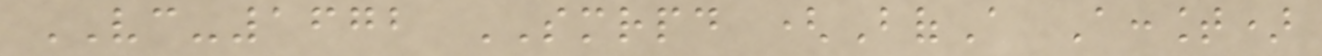VC-1672 SMRPD (BofA Account)
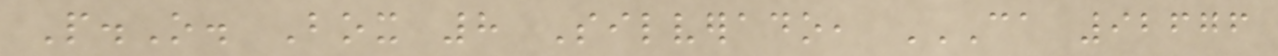P.O. Box 8 Silverado, CA 92676
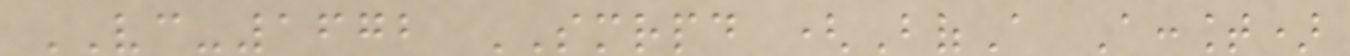VC-1672 SMRPD (BofA Account)
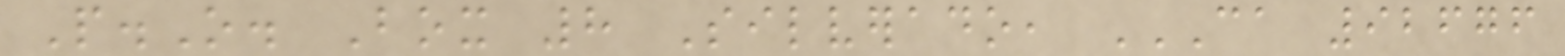P.O. Box 8 Silverado, CA 92676
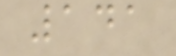141
